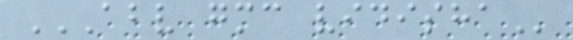ABV GMC VIDISHA
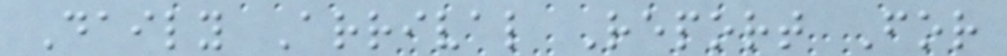Daily Arrival Report For
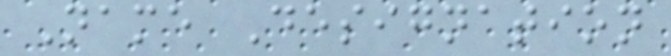Name Designation
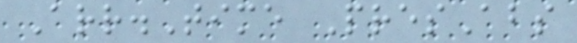Arr.Time PresAbs
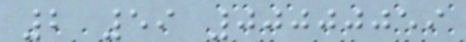2 59 00000059
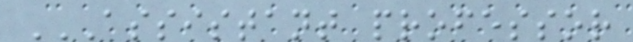ASSISTANT PROFESSOR
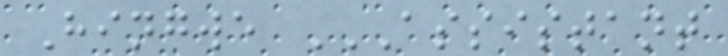Hingwe ASSISTANT
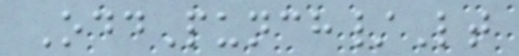OddPunch/Lt
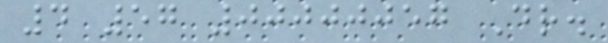4 57 00000057 Dr.
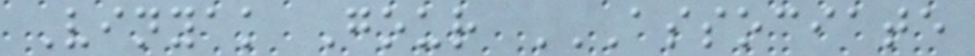Vinyak Gour ASSOCIATE
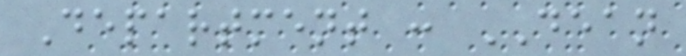Department : DEAN
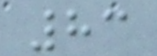83
